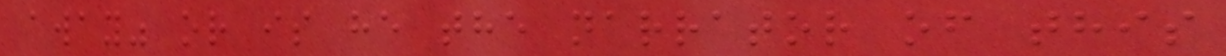away" or is he the narrator of this
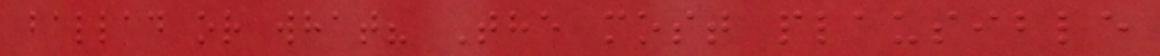ballad or what? The most plausible
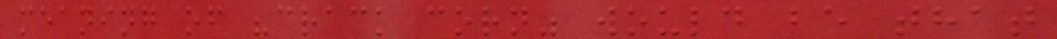meaning of "crack corn" would be that
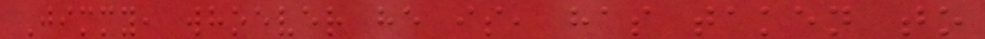Jimmy, whoever he is, has taken to
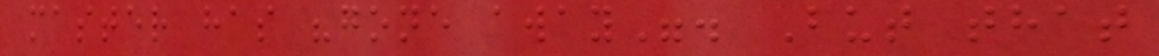master has "gone away". But that
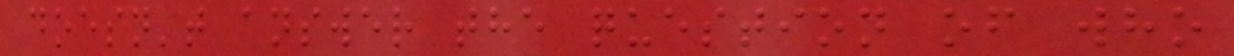doesn't answer the question of who
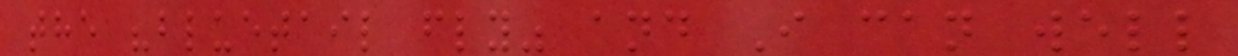the "bluetail fly" and I can well
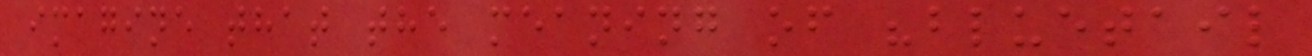imagine that the meaning of "bluetail
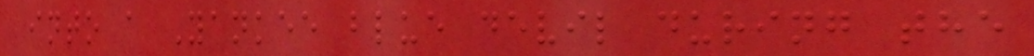into a Yankee blue devil during the
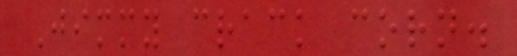Jimmy crack corn.
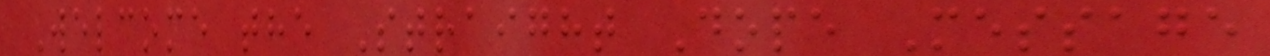Welcome the Straight Dope Message
